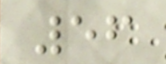56
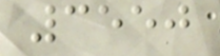3550
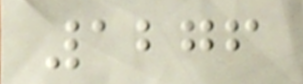1276
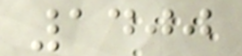1400
